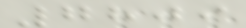7809
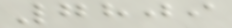7809
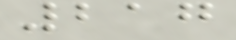217
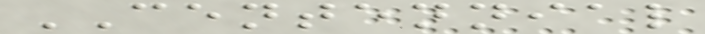CENTENNIAL
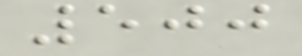500
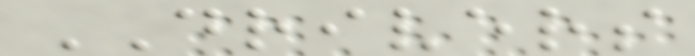DRIVERS
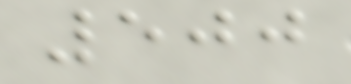500
